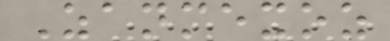Zanmexoz
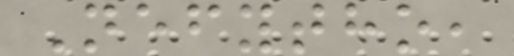Nefytho,
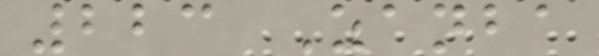223 Zanba
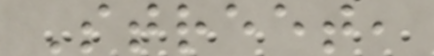Street,
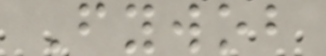Fywob
